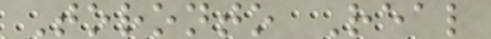Toronto Real
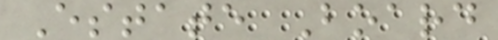Estate Board
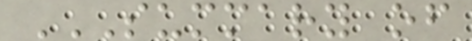SUMMARY OF
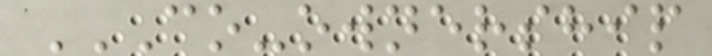CO-OWNERSHIP
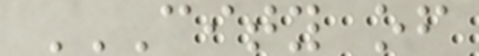CITY OF
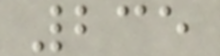235
